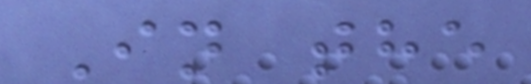In the
